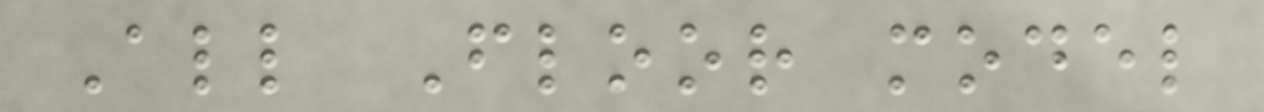All Floor model
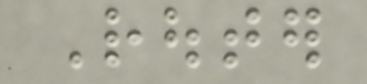Router
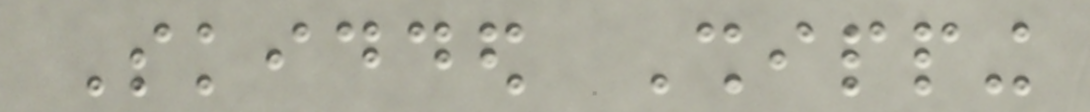Skidded Shipping
